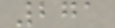271
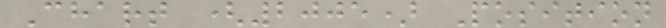Chart (2005) Position
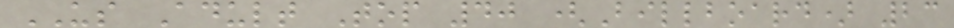US Adult Top 40 (Billboard) 23
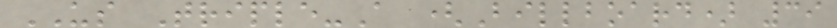US Triple-A (Billboard) 39
